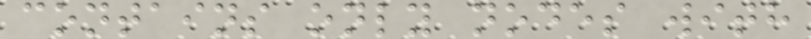contains only nodes with
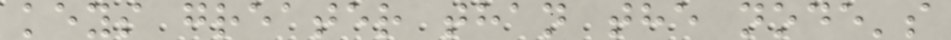keys greater than the node's
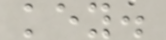key.
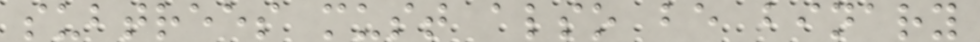subtrees must also be binary
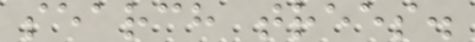search trees.
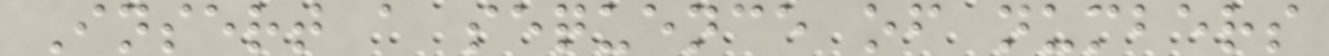Insert a sequence of numbers
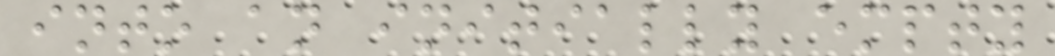into an initially empty
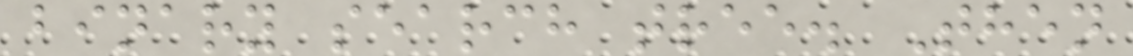binary search tree. Then
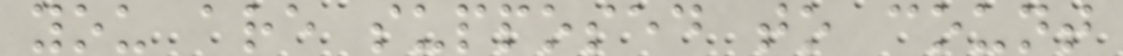you are supposed to count
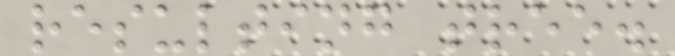resulting tree.
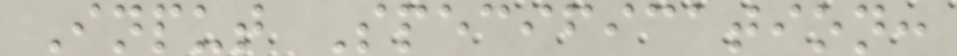Input Specification:
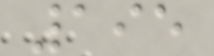195
